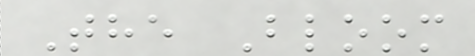The Bloom
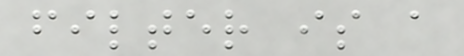filter is a
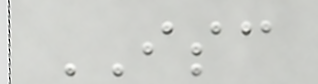ISC
